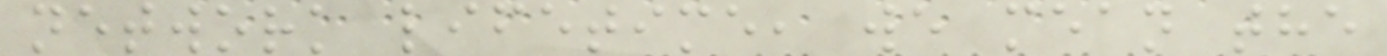network lifetime, we mean the
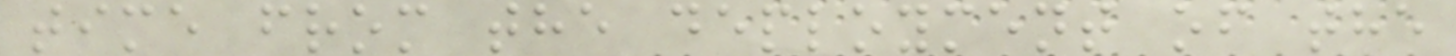time from the deployment of the
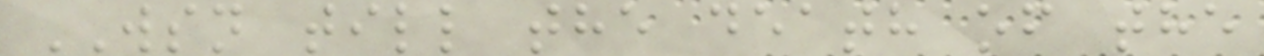WSN till the death of the
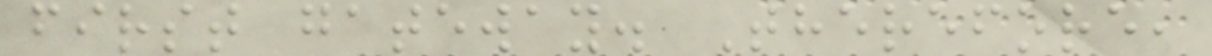first gateway. Therefore,
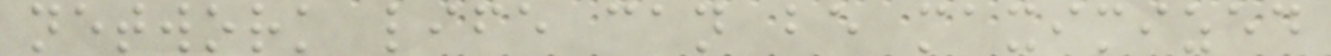network life can be maximized
